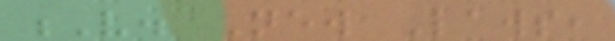V. New Laws,
